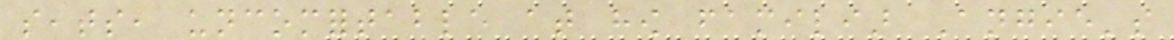seats, uncomfortable at how familiar Angie's
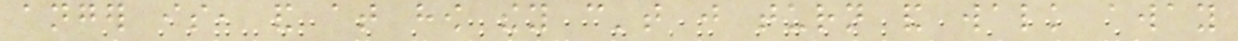anger is, and at how they can't just turn and walk away
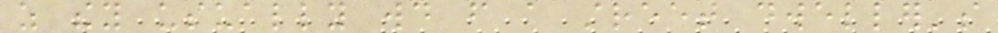as they usually would from a street dweller's
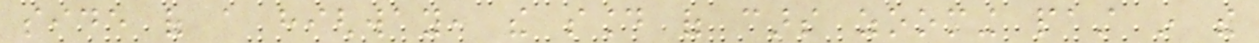side of a highway, the sound of cars zooming past in the
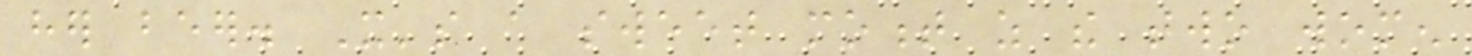her beer. It's a sweet moment as the two women
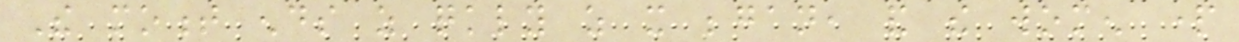The moment ends as quickly as it began, and the women part
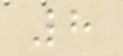8
